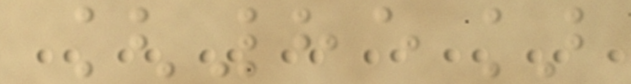[85]
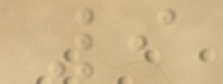9
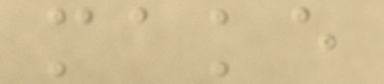make
